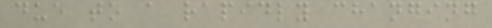due to a rapidly changing
